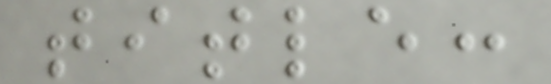title:
